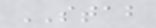STAB
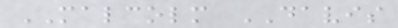MALCOLM DAVIS
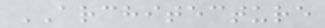ARCHITECTURE
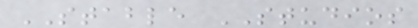STABLE STUDIOS
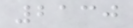2130
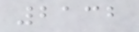2132
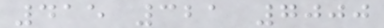415 321 7000
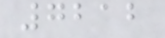7212
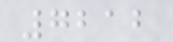7212
